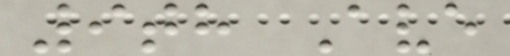9th Ave
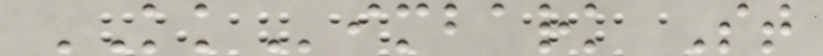KKimbark St
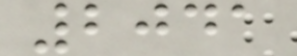2041
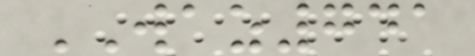WAZ741
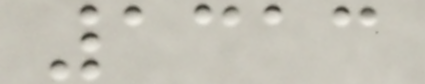1313
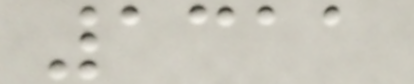1311
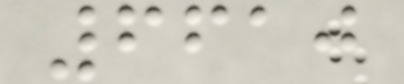6610
